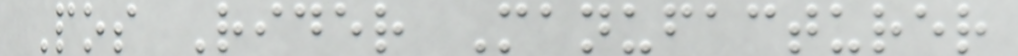Pos Rider Manufacturer
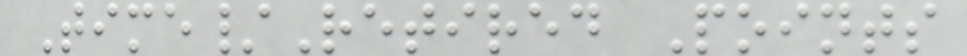Time/Retired Points
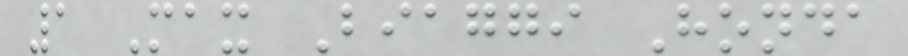1 Max Biaggi Honda
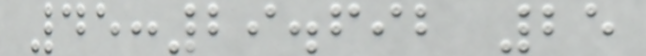45:29.692 25
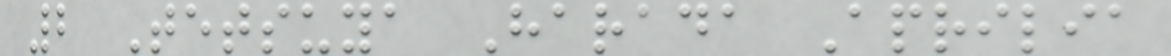2 Tetsuya Harada Aprilia
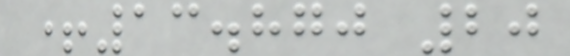+13.870 20
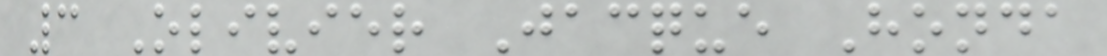3 Olivier Jacque Honda
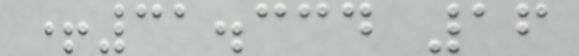+31.334 16
